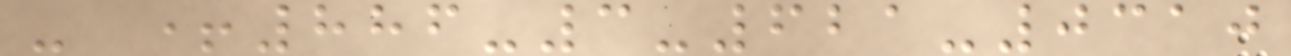- +886-3-621-0310
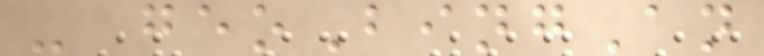- geoBingAn
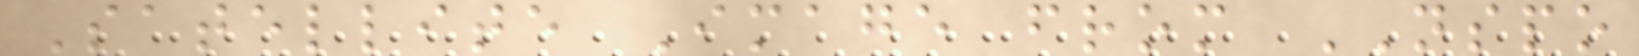Satellite Image from NSPO
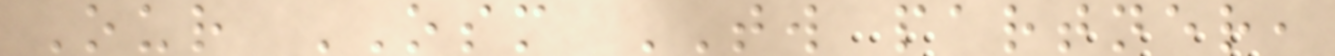Our OSM TW partner,
